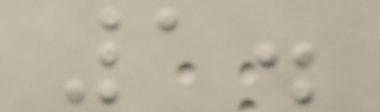1.
